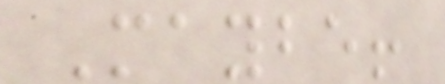Maybe!
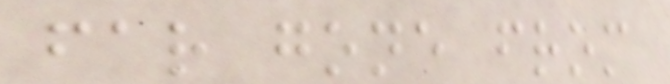far gone from
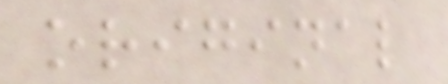original
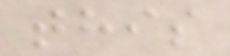this
